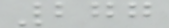277
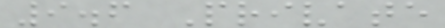9.6 Private
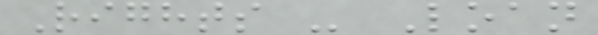Rights - Loan
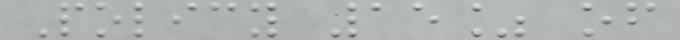Policy 15% of
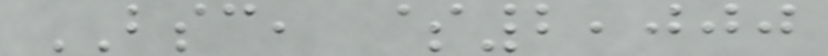BSC, $2,000
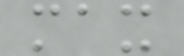max
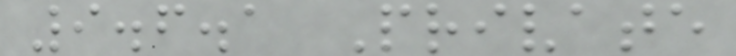9.6.1 Private
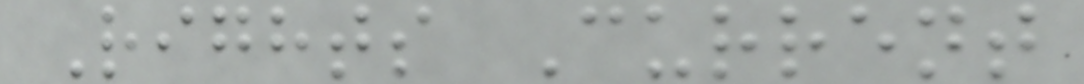Rights Current
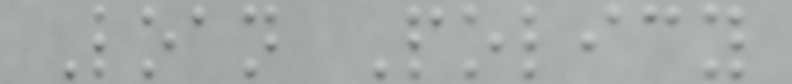Loan Policy
